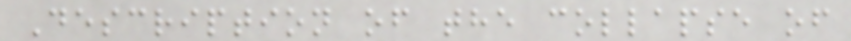Description of the collapse of
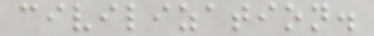civilization.
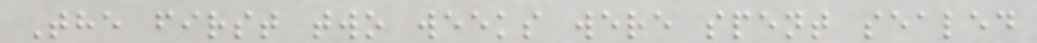The first two weeks were spent sealed
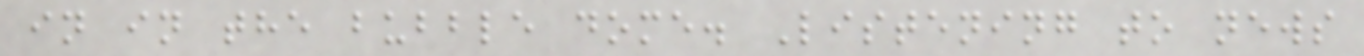in in the bubble dome. Listening to news
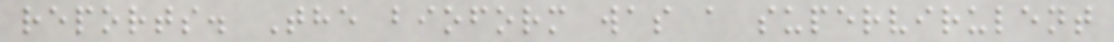reports. The bioform was a supervirulent
